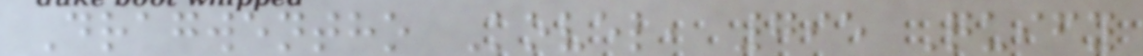Dragwentho Kovel, 795 Quify
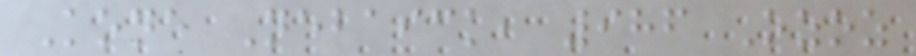Kone Nebaick, 986 Ozoz
